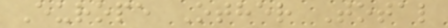Europe Other Total
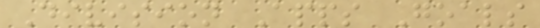Division Apps Goals
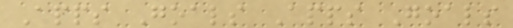Apps Goals Apps Goals
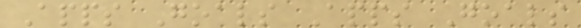Apps Goals Apps Goals
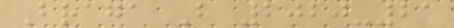Braga B 2020-21
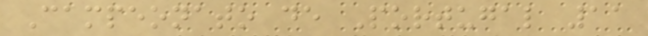Campeonato de Portugal 11
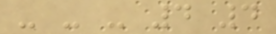- - - 4 4
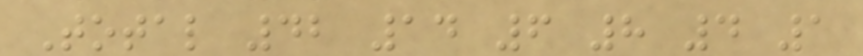Total 42 14 6 8 4 1
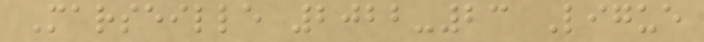Marseille 2022-23 Ligue
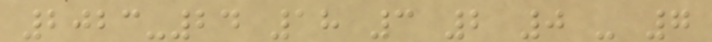2023-24 18 3 2 0 - 7
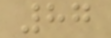87
